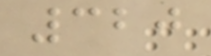320
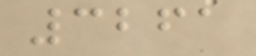3261
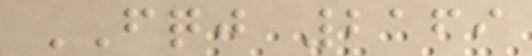FQJ 2169
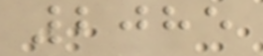2085
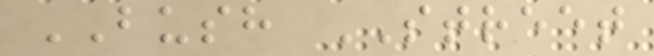BUSH STREET
